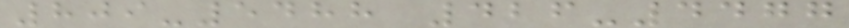809-5488 426-4477
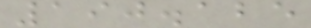190.125
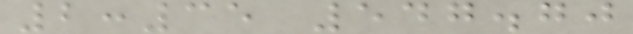2:35 547.70
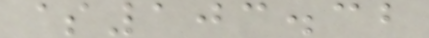$103.32
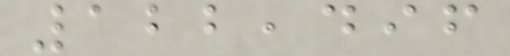122,496
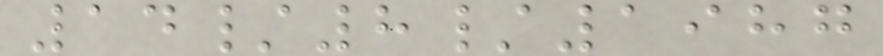14/8/1987
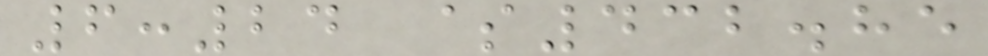6:24 $432.85
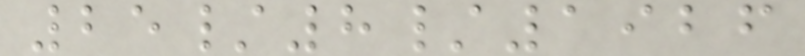25/8/1926
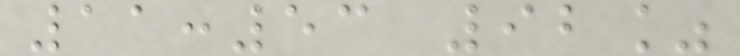11:53 92%
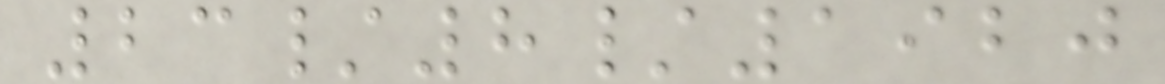23/8/1920
